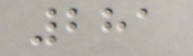281
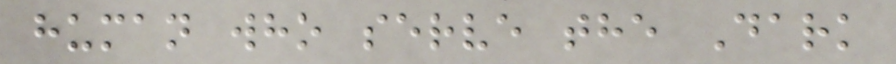human who serve the Dark
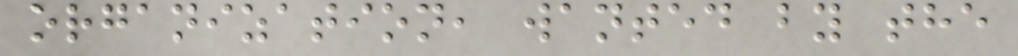organization, wanted by the
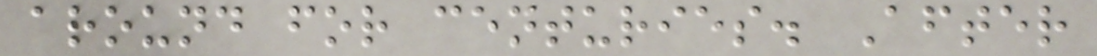around for centuries. After
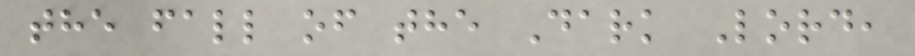the fall of the Dark Lord,
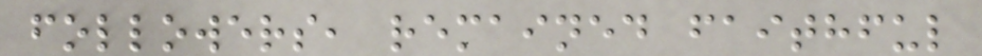followers, remained faithful
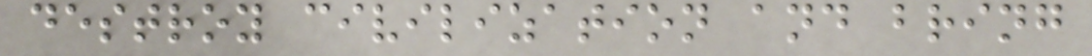destroy civilization and bring
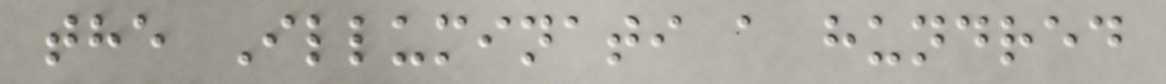the Illuminati a hundred
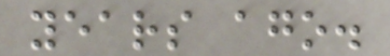years ago.
